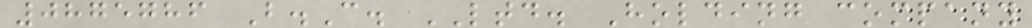0875786 B.C. LTD. Holding company
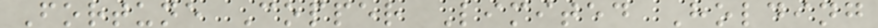Fortune Copper Limited Holding
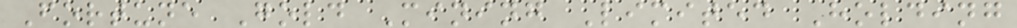Fortune Gold Mining Limited Holding
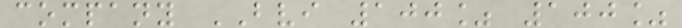company BVI 100% 100%
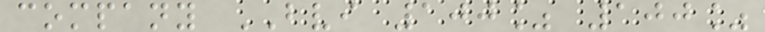company BVI 100% 100%
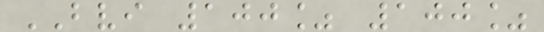BVI 100% 100%
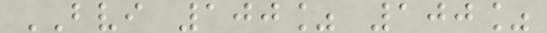BVI 100% 100%
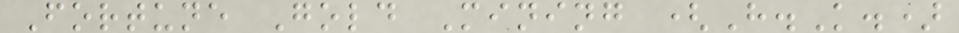Fortune Gold Mining (H.K.)
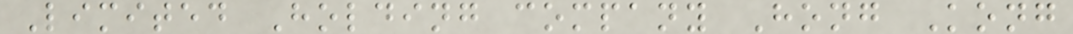Limited Holding company Hong Kong
